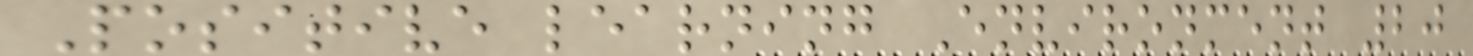Positive learning Environment 20
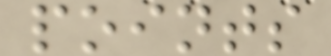points
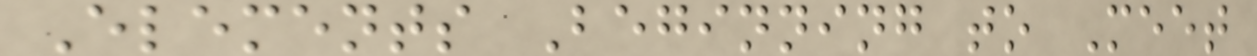Elements Beginning to Meet
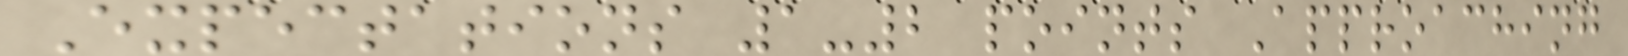Expectations 1-2 points Approaching
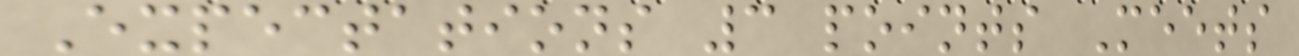Expectations 3 points Meets
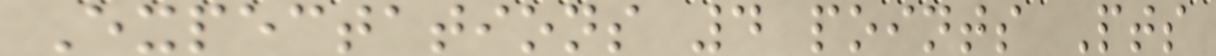Expectations 4 points Pts
